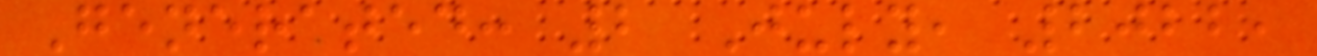Generated: 2 July, 2022,
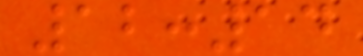12:14
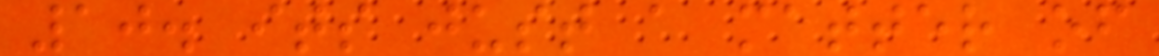10. its just a matter of
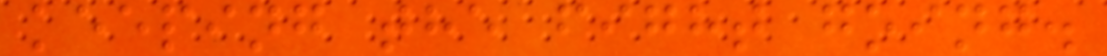keeping the fight going.
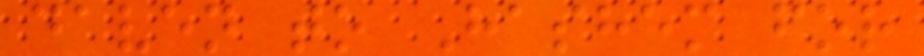daven to Hashem for
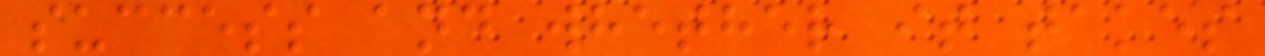success and whether it takes
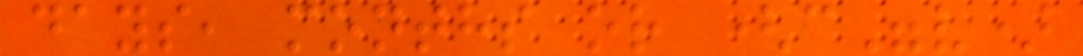days, months or (c"v)
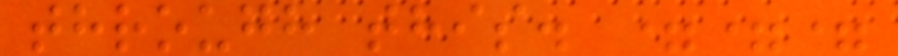through this. ===
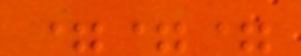===
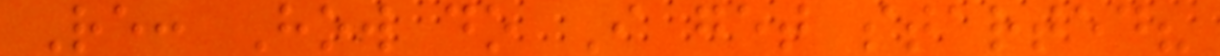Re: How do I get started?
